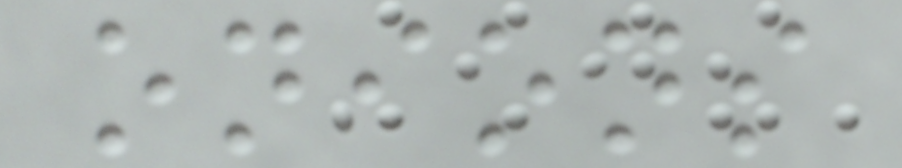onions
